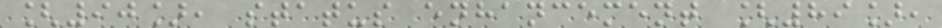[90], status enhancement [89],
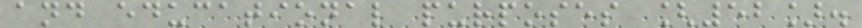and educational purposes [52].
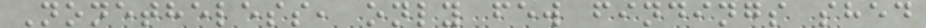Nonetheless, only few findings shed
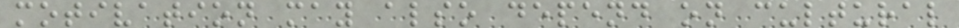motivation may also depend on cultural
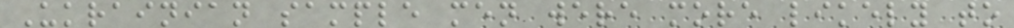Ukrainian sample men were more likely to
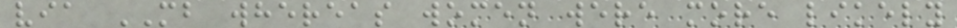via MB whereas women were more likely
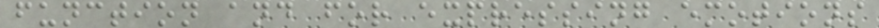function and for expressing emotions
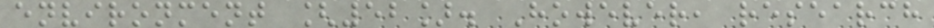environment [52]. However, research
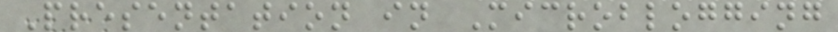Presentation in Microblogging
